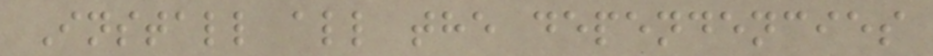Install all the dependencies
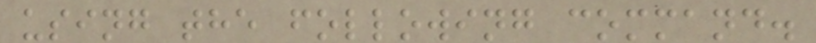using the following command.
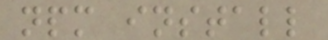npm install
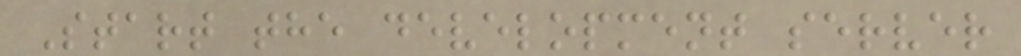Start the development server
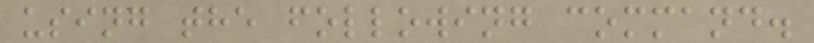using the following command.
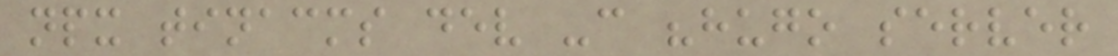npx tinacms dev -c "hugo server
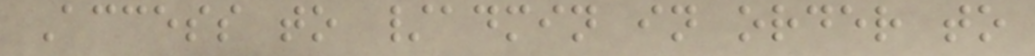Access to /admin in order to
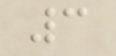3
